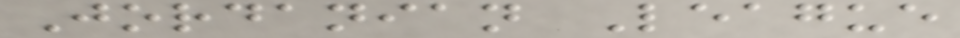Jordanian League
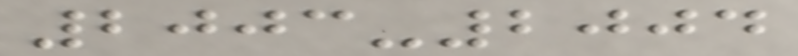2003-2004
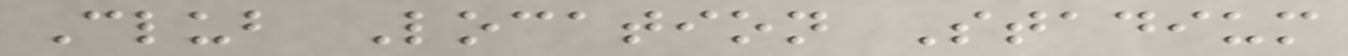Club Location Stadium
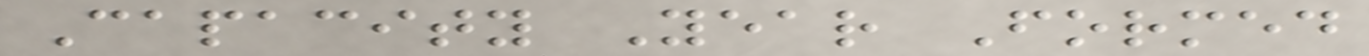Capacity Year Formed
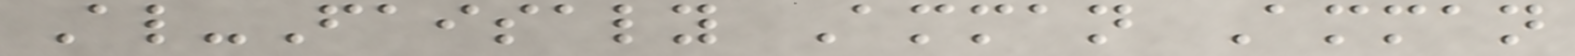Al-Faisaly Amman Amman
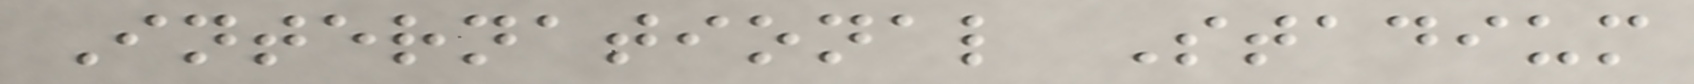International Stadium
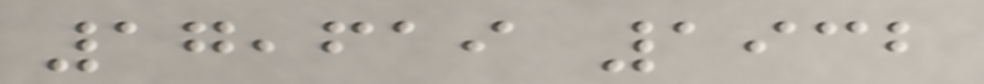17,619 1932
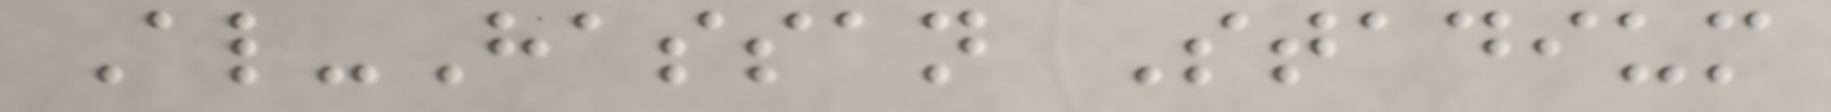Al-Hassan Stadium
